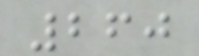260
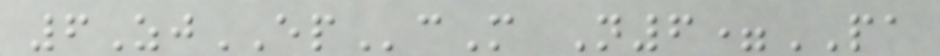6ZjEPcM N6=PA
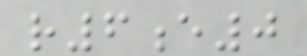r6e0
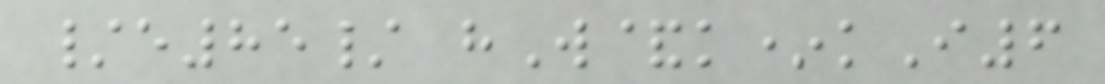/e85/ hW&k*kI6
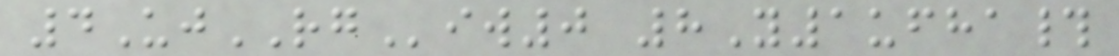4UjRGiw0 8Y1ufha#
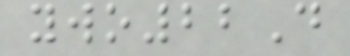ywo22D
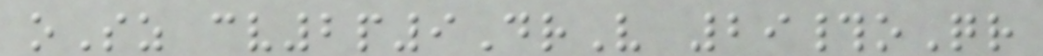oSz cv2p9DrV 29#oQr
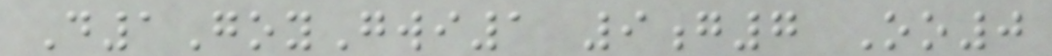D1GoyGwi1 9g7 Oo0
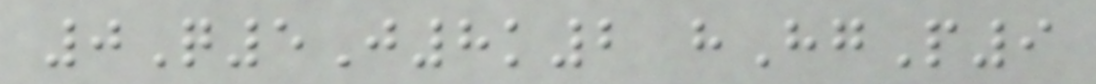0Q5J8k2 hHgP9
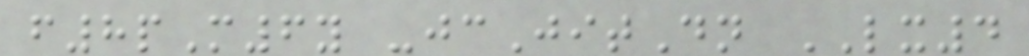f8pM6y -jcJitDn LX4
